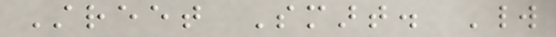Street Smart. World
